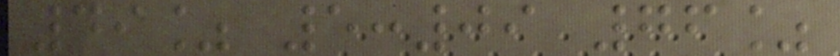49% 5:09 76%
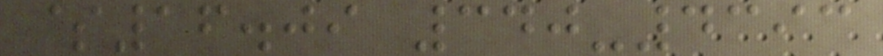$16.09 340-4393
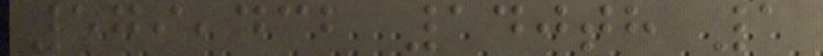579,432 140th 1
